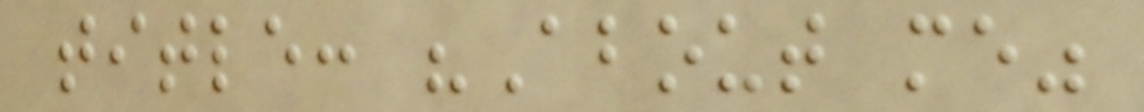title: "About me"
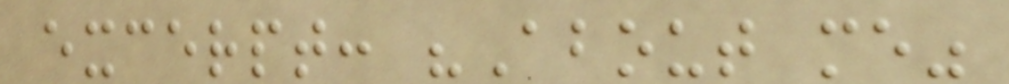excerpt: "About me"
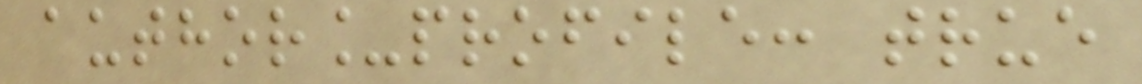author_profile: true
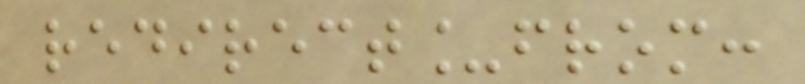redirect_from:
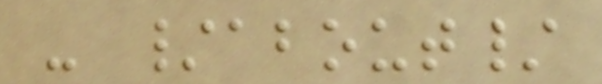- /about/
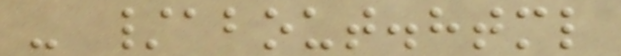- /about.html
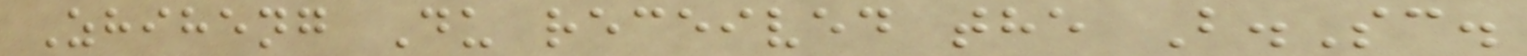Zhiheng Du received the B.Sc.
